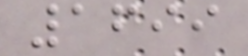1699
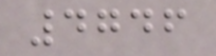4746
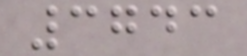3743
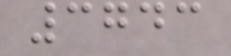3743
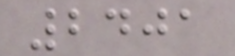2401
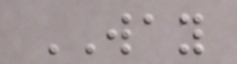WAY
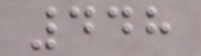448
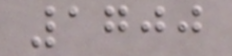1700
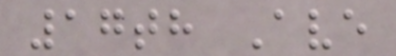17th Ave
